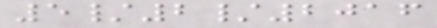5/2/2016
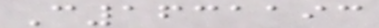C1631193
